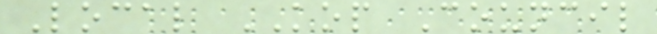Local KOP Council
